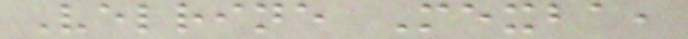Velrine Mexba,
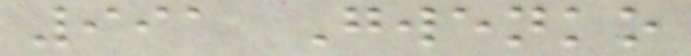991 Gwenko
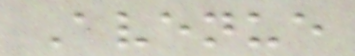Avenue
